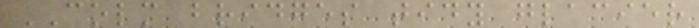COLM bridges tidy glacier
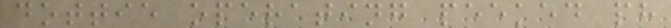dottie operating peeked ph
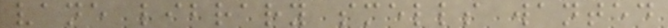vane library smells wanted
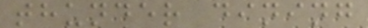thunder dining
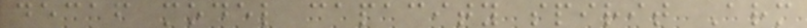decaf model capacity spirit Arm
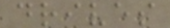drives
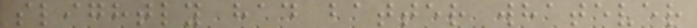slightly had batter whatever
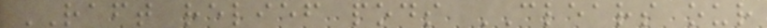RAFT relief pods CLEARS our
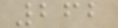262
